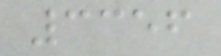3356
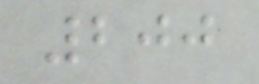200
